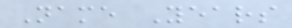Name Years
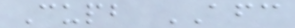Cupb AFC
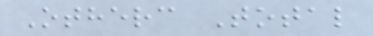Otherc Total
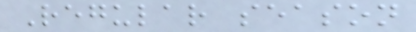Regular season
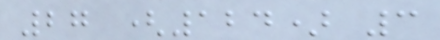27 (124) 3
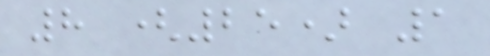8 (25) 1
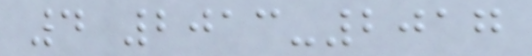4 2013-2017
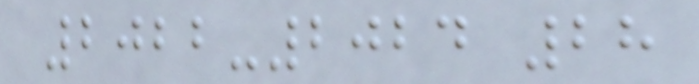2022-2024 28
